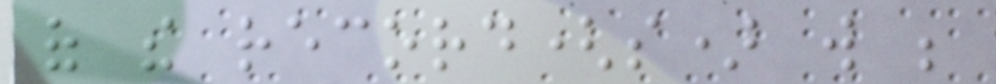of the record(s) will be
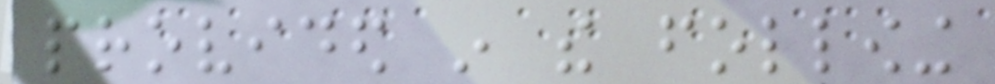provided in the following
